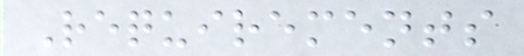Requirements
